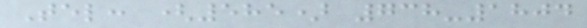Tel: (585) 738-1804
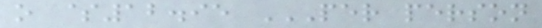o $12.95 PER PERSON
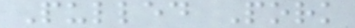Pulled Pork
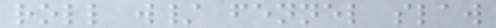roll w/ fennel slaw
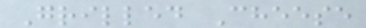Grilled Cheese
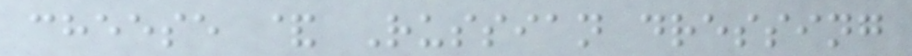cheese & Russian dressing
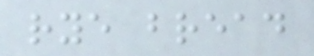rye bread
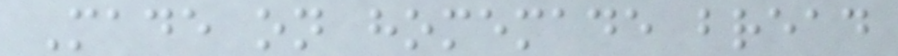Made on homemade bread
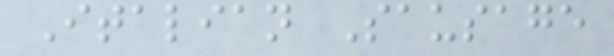Italian Sausage
